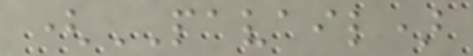(PAVAIL)
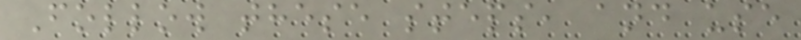Follow these steps, and use
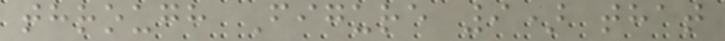through Figure 9) that
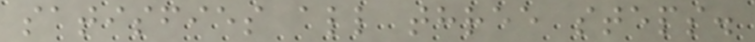satisfies all three steps.
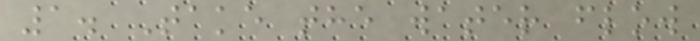1. Take the water flow
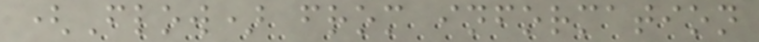(Flow) from information
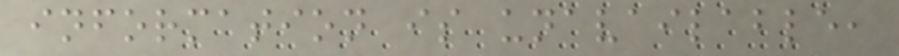information is unavailable,
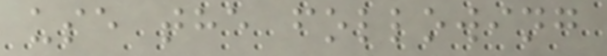use the following
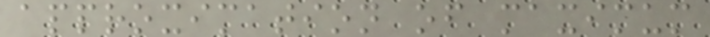approximation of maximum
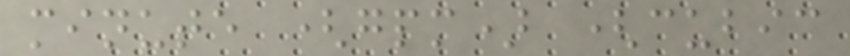minute (gpm) (cubic
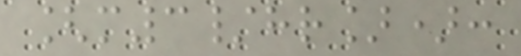[m3/hr]):
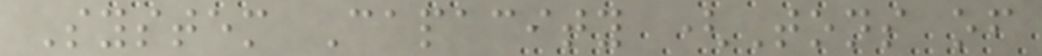System Capacity (Tons of
